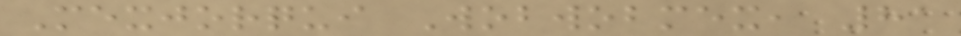Mexjorqui Wobwobmex, 81
